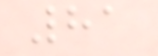81
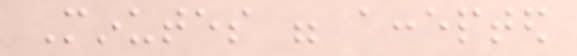Minutes were accepted
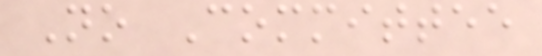No Committee
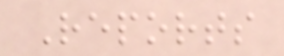Reports
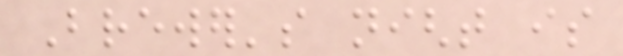Brewer's night is
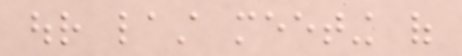our last meeting of
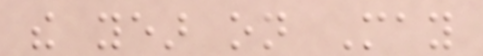the year on May
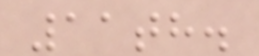11th.
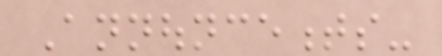Announcements-
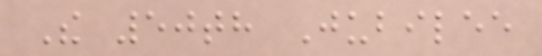The 50th Jubilee
